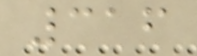316
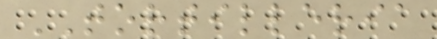TORTILLERIA
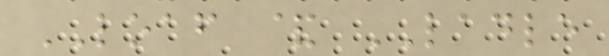LOAF & LADLE
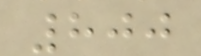800
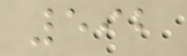592
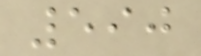590
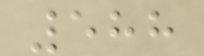588
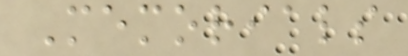Memorials
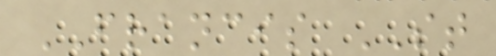FRANCIS ST
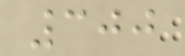300
